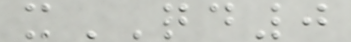xQD0
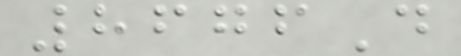8676D
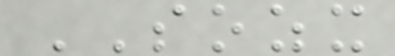SOZX
